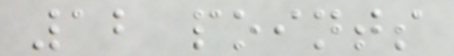12 points
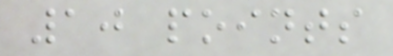10 points
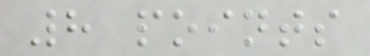8 points
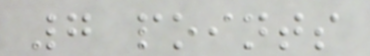7 points
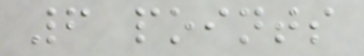6 points
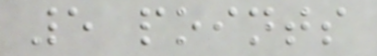5 points
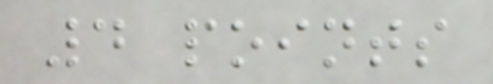4 points
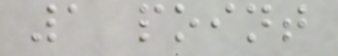1 point
